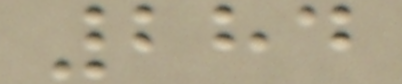284
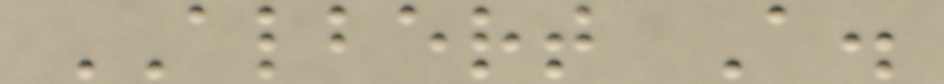ALBERT A.
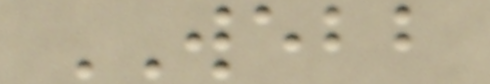WEBB
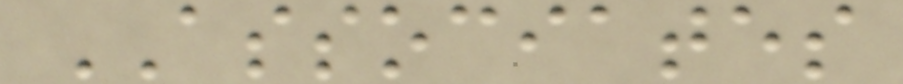ASSOCIATES
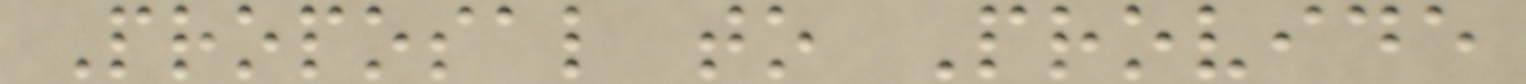Proposal to Provide
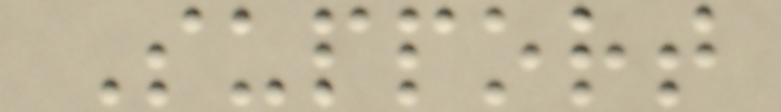Support
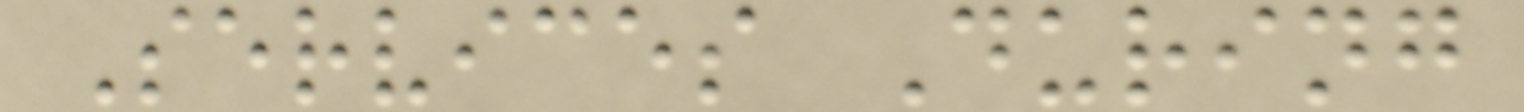Services During
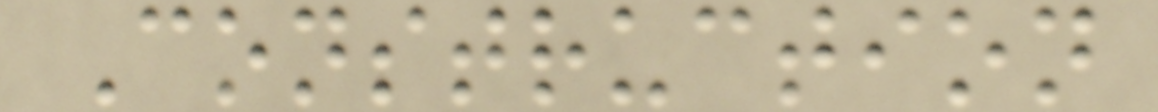Construction
